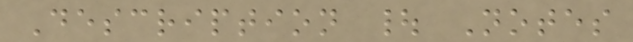Description | Notes
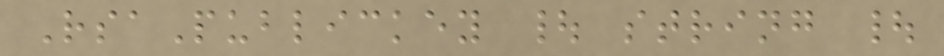RsaPublickey | string |
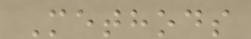Methods
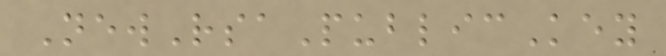NewRsaPublicKey
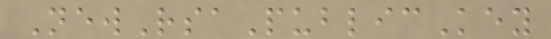NewRsaPublicKey
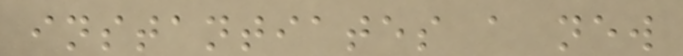instantiates a new
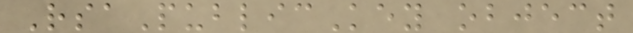RsaPublicKey object
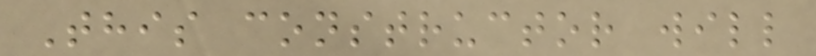This constructor will
